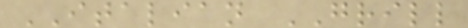ITALIAN GRILL
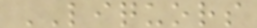LIQUORS
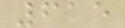615
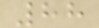88
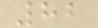82
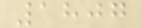1807
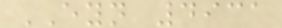EYN 4931
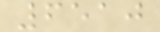6510
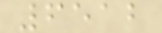6512
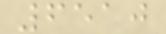6510
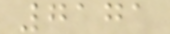7171
